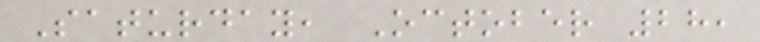Saturday, October 28,
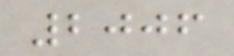2006
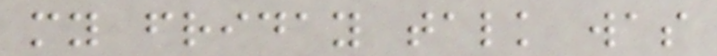my friday talk was
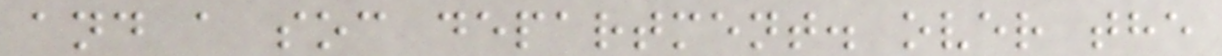and a soc department. over the
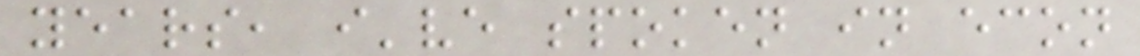years, i've spoken in econ
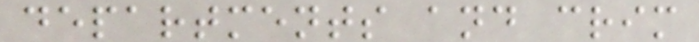departments and crim
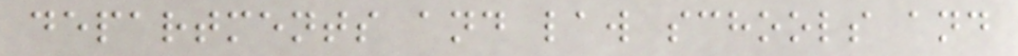departments and law schools and
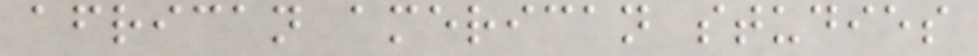african american studies
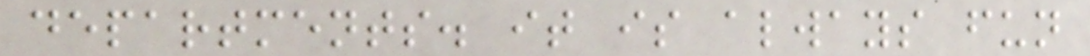departments. it is always fun
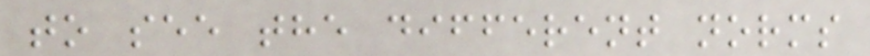to see the different norms
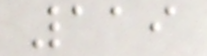119
